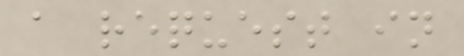a request in
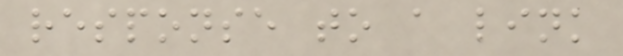response to a link
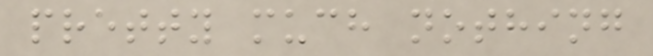pretty much nothing
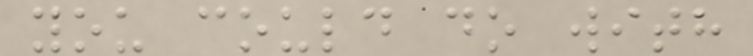you could do with
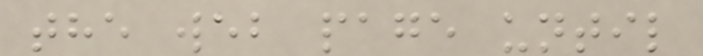the web page until
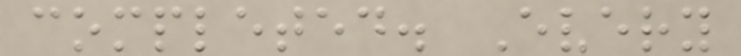completed. Every
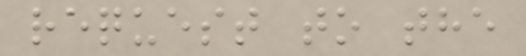request to the
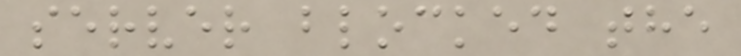server blocked the
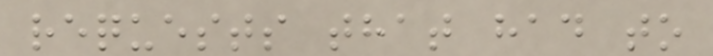requests that had to
